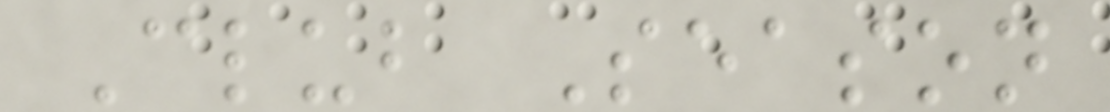Club Season
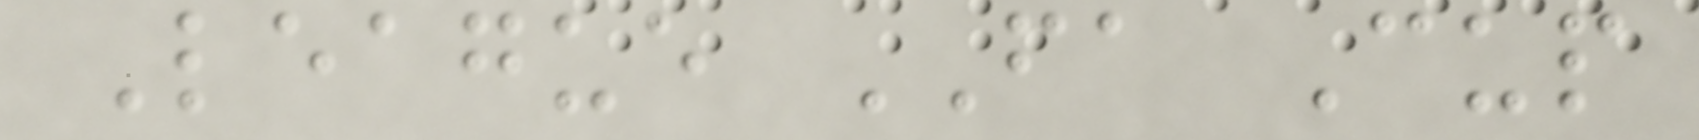League FA Cup
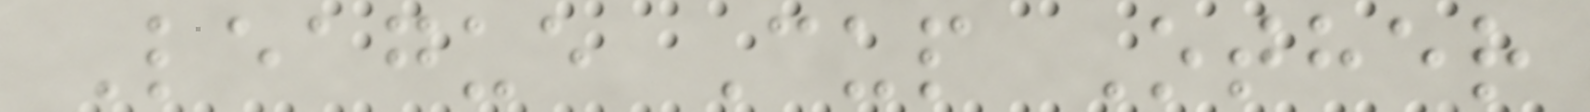League Cup Other
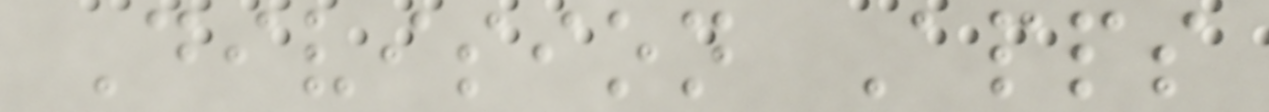Division Apps
